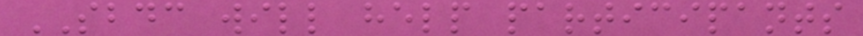SBDC will help participants
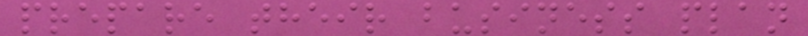prepare their business plan
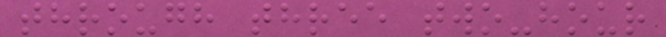through three two-hour
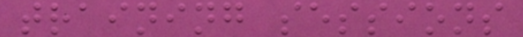training sessions
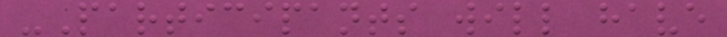-Participants will have
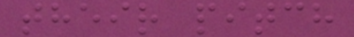their pitch
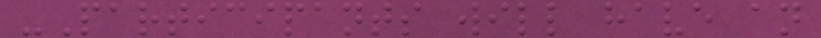-Participants will have an
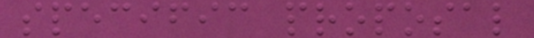specific proposal
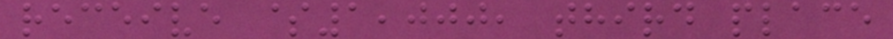receive $1,000, third place
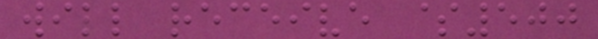will receive $500
